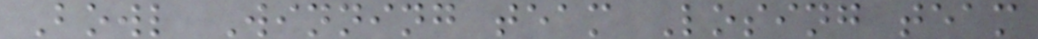Bowl Winning team Losing team
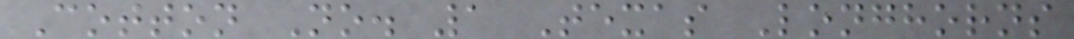Cotton No. 1 Texas Longhorns
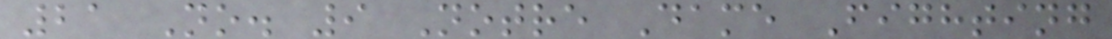21 No. 9 Notre Dame Fighting
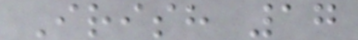Irish 17
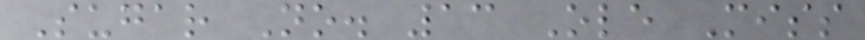Sugar No. 13 Ole Miss
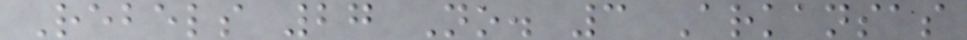Rebels 27 No. 3 Arkansas
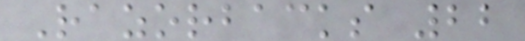Razorbacks 22
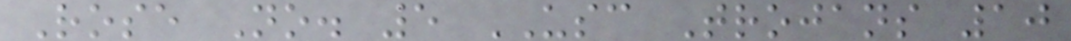Rose No. 5 USC Trojans 10
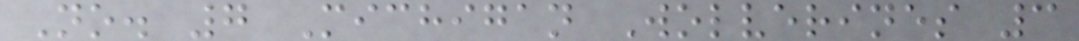No. 7 Michigan Wolverines 3
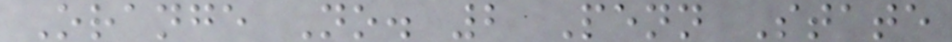Orange No. 2 Penn State
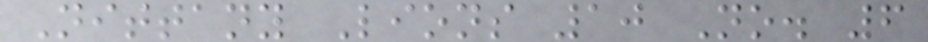Nittany Lions 10 No. 6
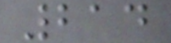214
